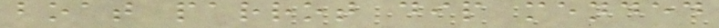boat parrot dip mended
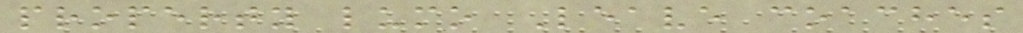property lumo Leave coaches
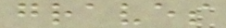graves
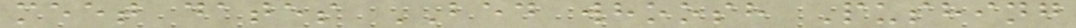meet dates BED whoosh Pushing
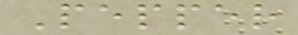Pepper
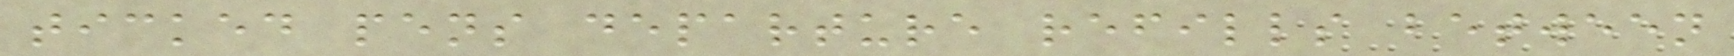ticked pens departure refills between
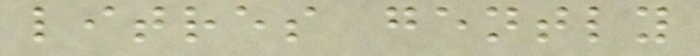litres gently
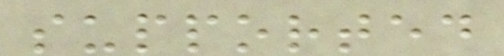supported
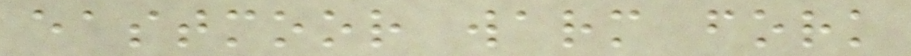eastmoor warm fork
